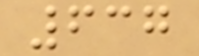637
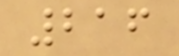216
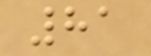81
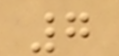7
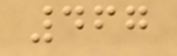467
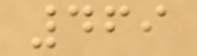469
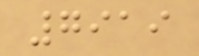7919
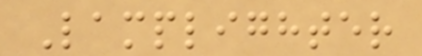Lamplighter
